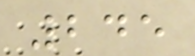245
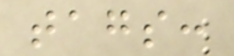tags:
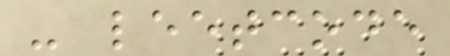- leetcode
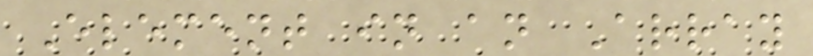Element in an Array
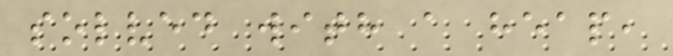solved with a heap,
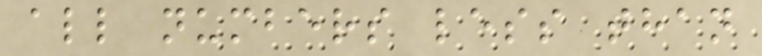all numbers less than
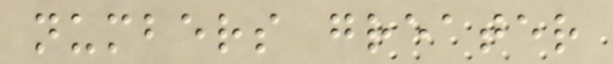numbers greater
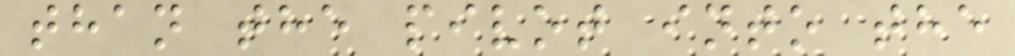than the pivot into the
